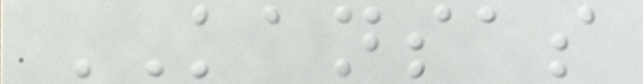KANSAS
